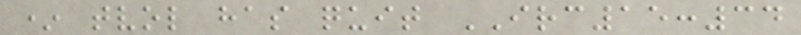* tvol has quit IRC15:34
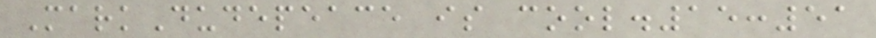MarkDudepeace is cool.15:51
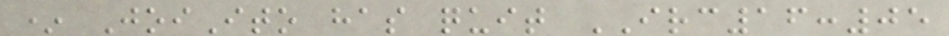* JoiIto has quit IRC16:05
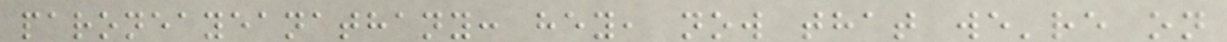paroneayeanathany: hey, now that we're on
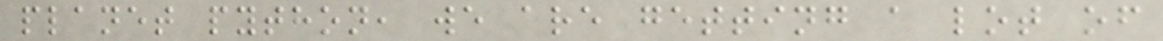planet python, we are getting a lot of
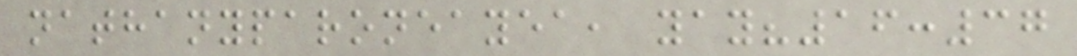nathanyparoneayea, yay?16:37
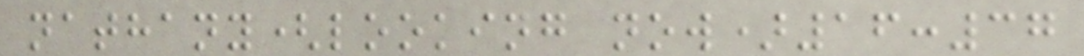nathany(looking now)16:37
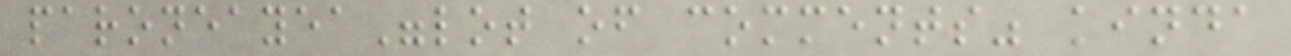paroneayea"lot of comments" kinda
